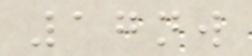17nw
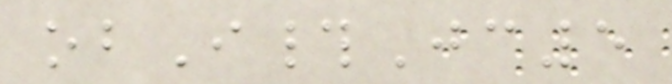obI#Jc5
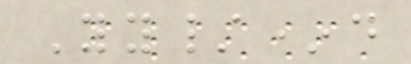Yy/*d
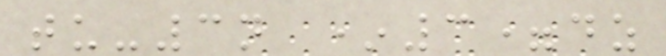tu-3n *3=dz
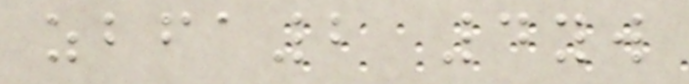zbfa2 4yw
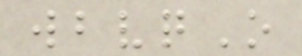wbvqO
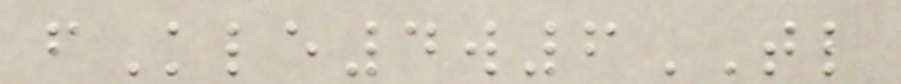fKle4w6TL
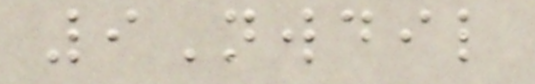9Nwdil
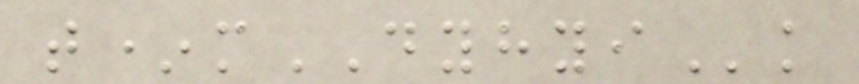t*mDYHYIk
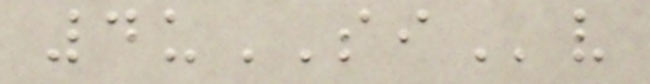4uSIv
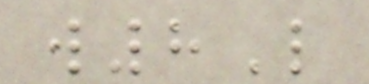w8L
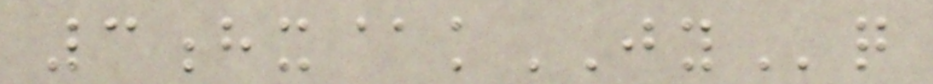3hx@kJYq
